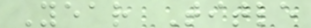Year Title
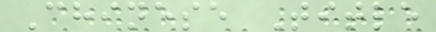Chinese Title
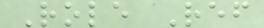Role Ref
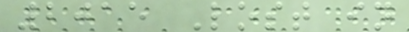2015 Lost in
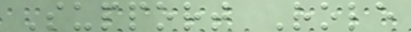Support Role
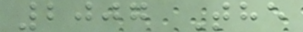2007 The
